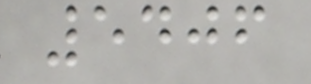5406
